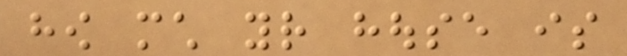how much your house is
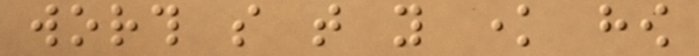worth so that you know how
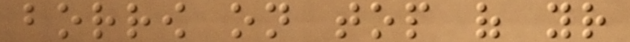borrow on top of your
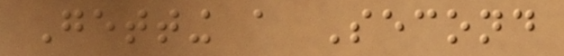Getting a Second
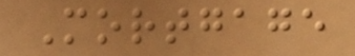Mortgage
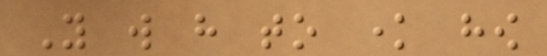You will have to know how
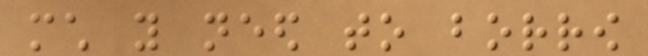much you need to borrow
